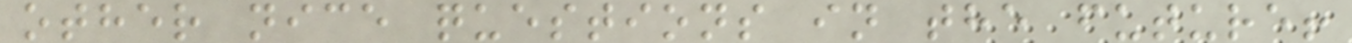other nice questions in the future!
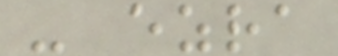- ezra
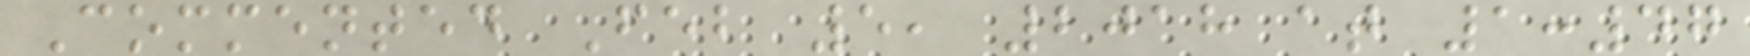Commented Feb 5, 2018 at 1:47
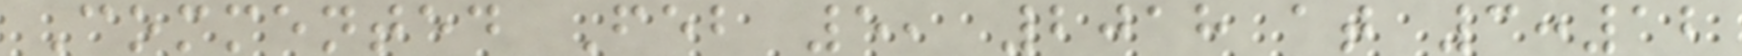Commented Feb 5, 2018 at 3:12
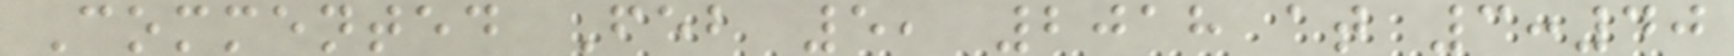Commented Feb 5, 2018 at 3:40
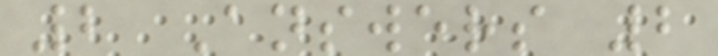2 Answers 2
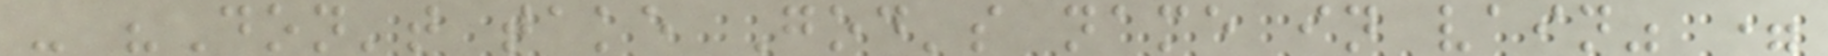- "Don't take God's name in vain" =
